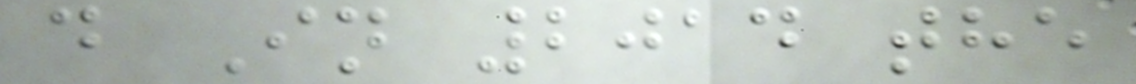d In 2014 the
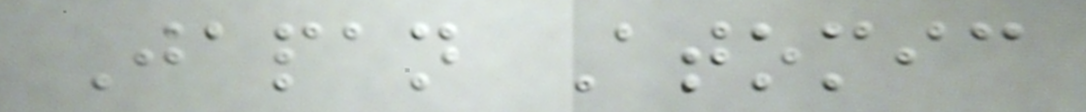Japan Atomic
